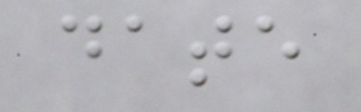date
